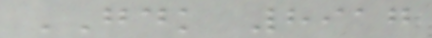GDK 8917
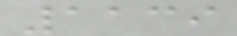1139
